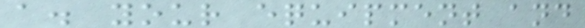a. your equipment and
